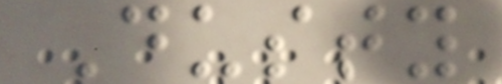Dusty
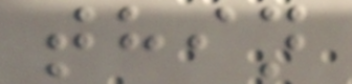thin
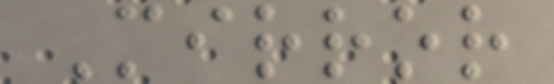Mirror
